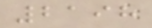2198
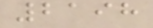2198
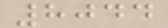8044
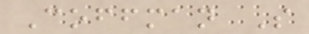Coffman S
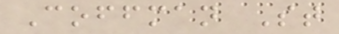Coffman St
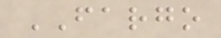FARGO
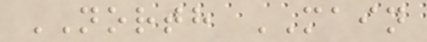NORTH MAIN
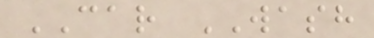CAR WASH
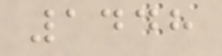1448
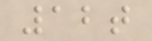12t
